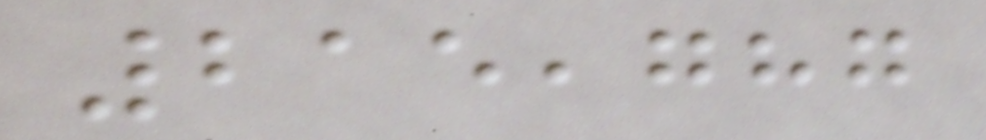215,787
